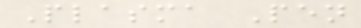Plasma Pen
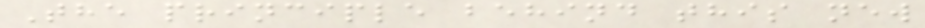The principle behind this new
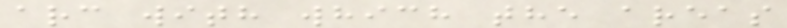arc with which the areas
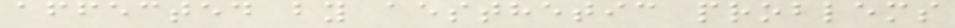affected by aesthetic problems
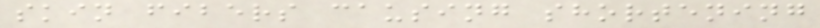skin fibers causing shortening
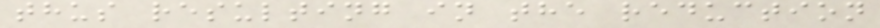thus resulting in the reduction
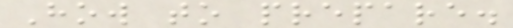How to prepare.
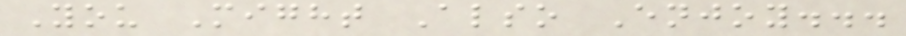You Might Also Enjoy...
